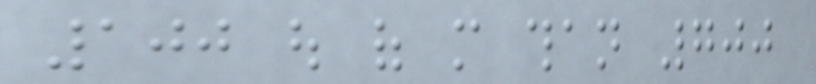100 out of more than 700
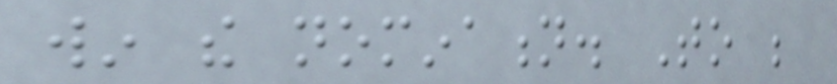win the nomination. To be
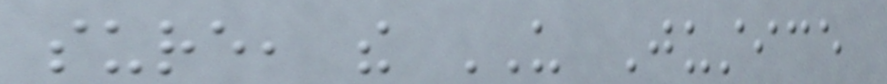sure, the US Justice
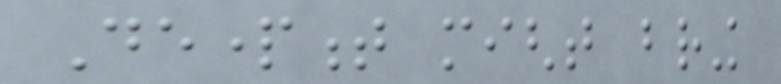Department might bring
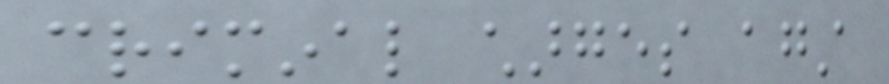criminal charges against
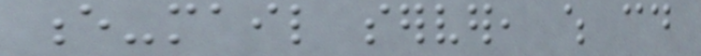e-mail server, which could
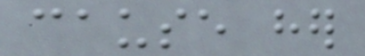cause her
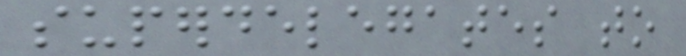superdelegates to
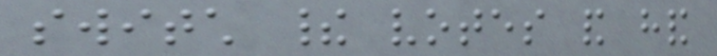switch their votes and hand
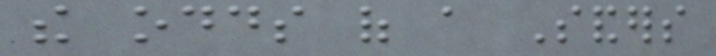the odds of a Sanders
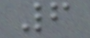6
